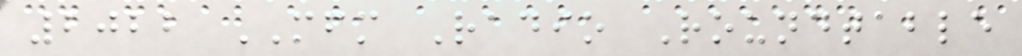2022 MFM Radio Roundtable
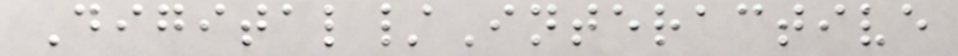Digital/Interactive
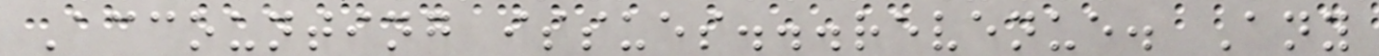Accounting issues...revenue. Any
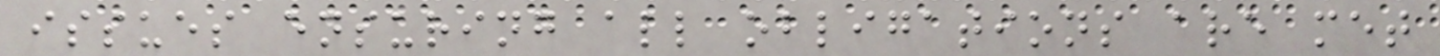issues ensuring all obligations are met
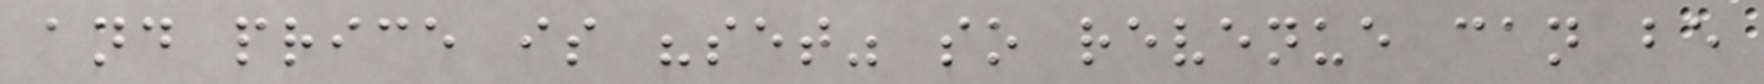and price is "set" so revenue can be
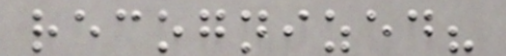recognized?
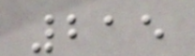215
